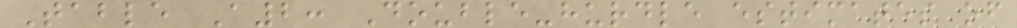Table A2: Double-hurdle estimates of
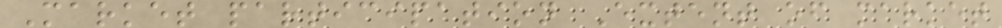Market participation Extent of market
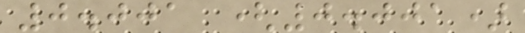0.001 (0.001)
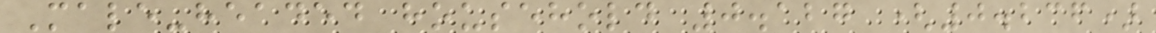Male-headed household 0.127 (0.236)
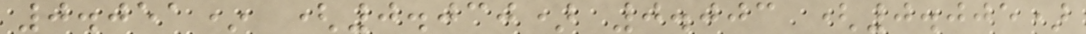0.051* (0.030) 0.003 (0.005)
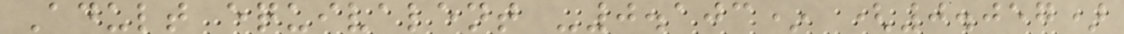Adult equivalent -0.103* (0.057)
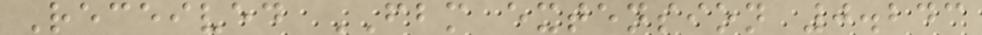Received FBM extension 0.243
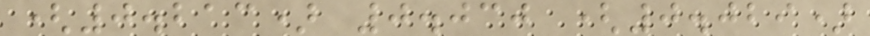(0.213) 0.030 (0.029)
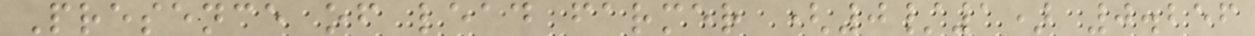Presence of lead farmer (0/1) 0.256
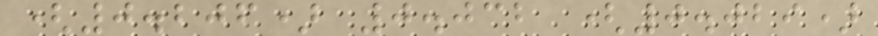(0.206) 0.032 (0.029)
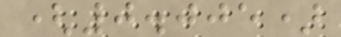(0.005)
